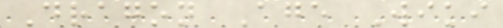Dragon Age Wiki
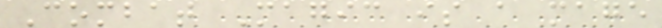Combat Magic is a mage
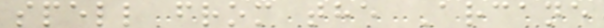spell from the Arcane
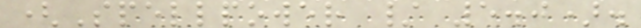(Spellpower / 5.0).
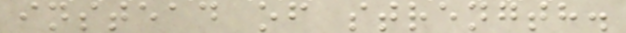instead of strength.
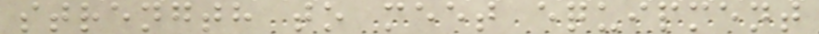strength to meet equipment
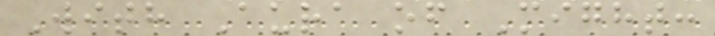With Aura of Might:
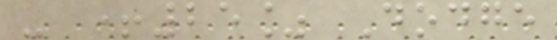- +25% Dodge
